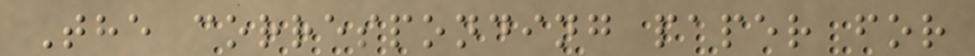The corresponding paper for
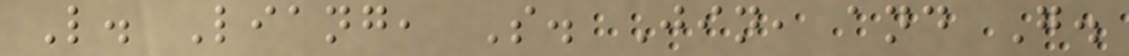L. Liang, S. Jin, and G.
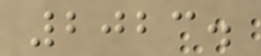2023.
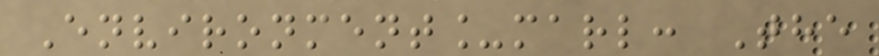Environment_marl: The
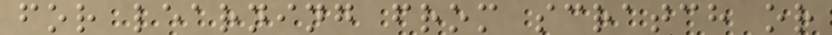for learning from scratch or
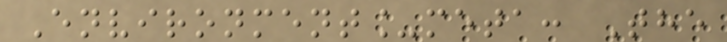Environment_meta: The
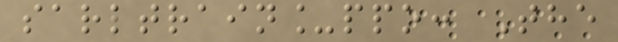sarltrain_ppo: The
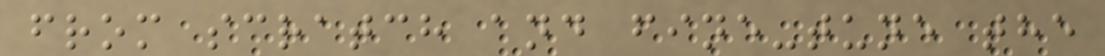from scratch and fine-tune the
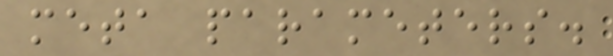meta parameters.
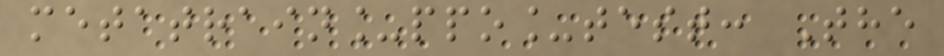metatrain_ppo_test: The
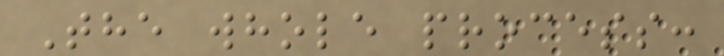The whole process:
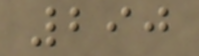290
